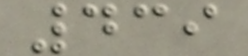439
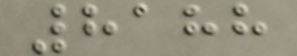8188
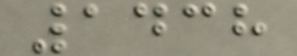1438
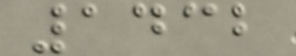1432
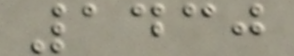1430
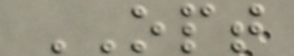OPT
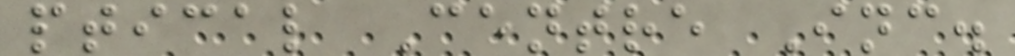ptical Centre Inc.
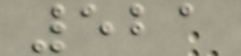521
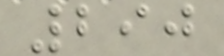290
